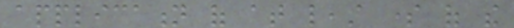application of at least some of the
